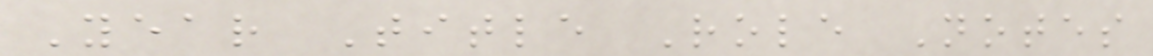Year Title Role Notes
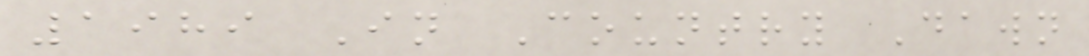1989 In Country Dawn
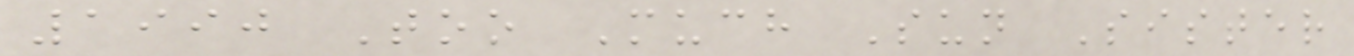1990 Too Much Sun Sister
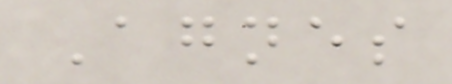Agnes
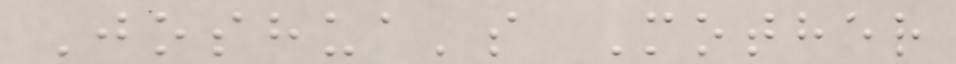Joshua's Mother
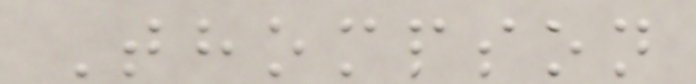Thompson
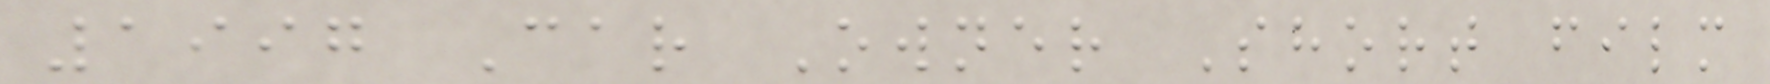1997 Car Owner Short film
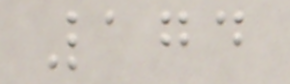174
